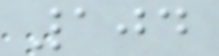104
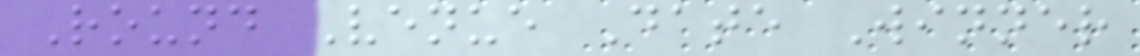Round Venue Date Winner
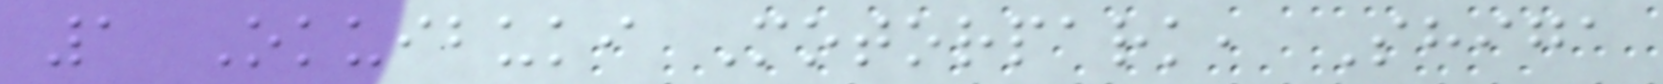1 Okuibuki Motorpark, Shiga
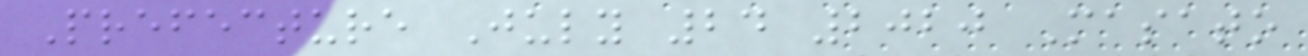Prefecture July 24 2020 Masato
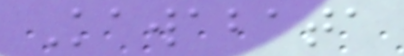Kawabata
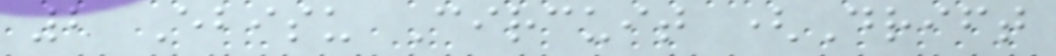2 Ebisu Circuit (Drift
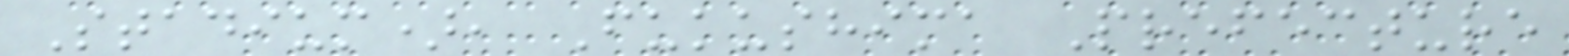Stadium), Fukushima Prefecture
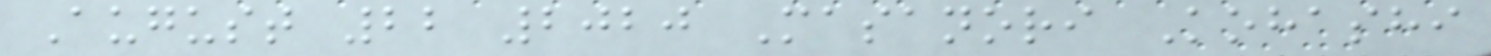August 22 2020 Masanori Kohashi
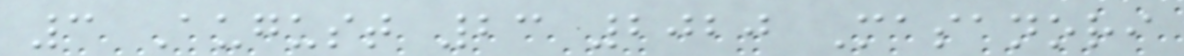3 August 23 2020 Masanori
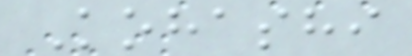Kohashi
